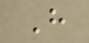H
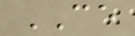CE
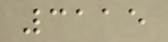3115
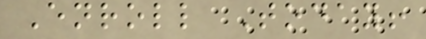Enroll Today!
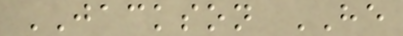JACKSON HE
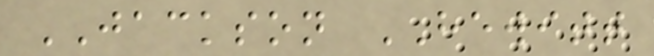JACKSON HEWITT
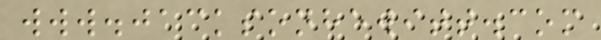www.jacksonhewitt.com
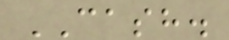CASH.
